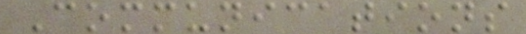Communications
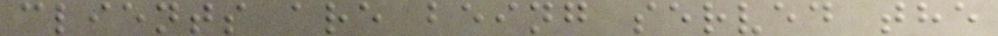clients are being served the
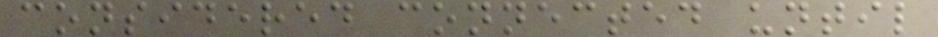considered connected until
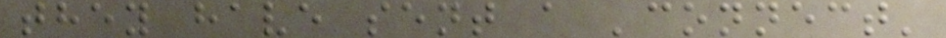they have sent a 'connect'
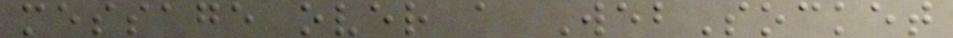message over a WebSocket
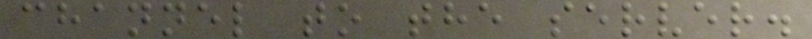channel to the server.
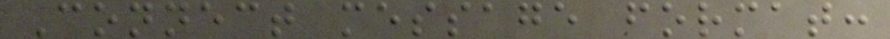Connect message format:
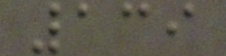139
